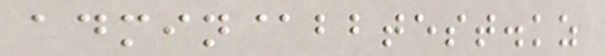admin@bbtest.kz
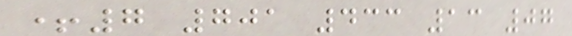+7 701 433 13 07
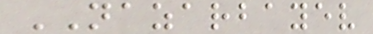NAZARBAYEV
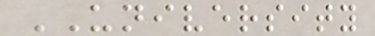UNIVERSITY
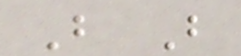B B
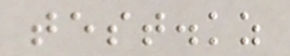test.kz
